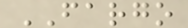FARGO
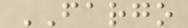FARGO
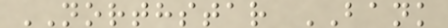NORTHSTAR BANK
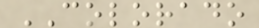COLORADO
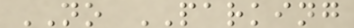NO PARKING
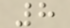8
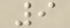9
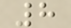8
